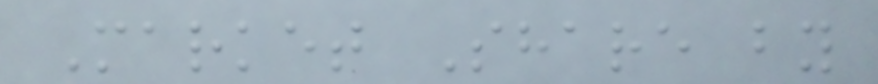Market Share by
